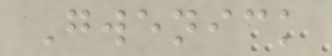Gwenick
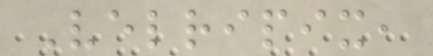Velripix,
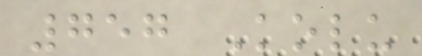757 Kolu
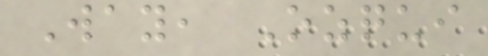Way, Ozqui
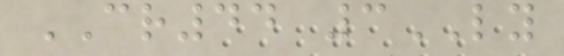CR44 3LY
